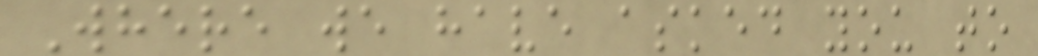Where we have asked you to
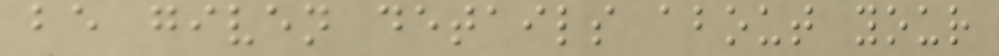be given details about your
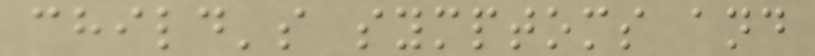child's symptoms and
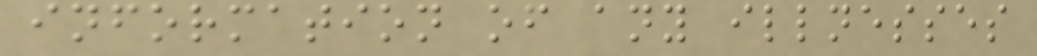information of any illnesses
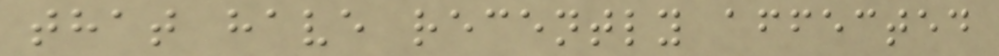that have recently affected
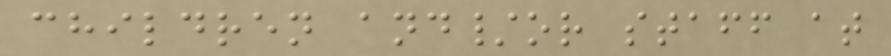children and/or staff at
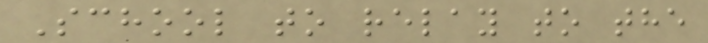School to relay to the
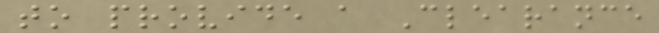to provide a Clearance
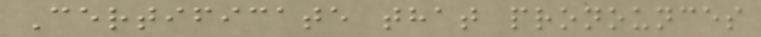Certificate that pronounces
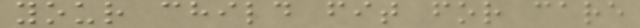your child fit for care
